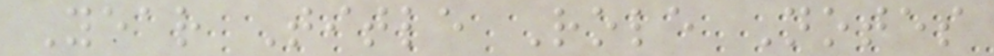Year Title Role Notes
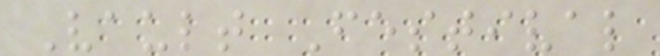Vault Festival
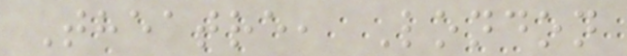Theatre, London
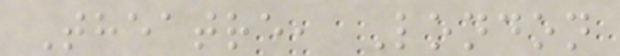Theatre, London
